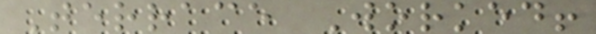Terrace Worked!
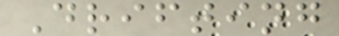Drifting
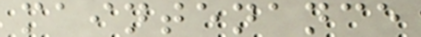maintenance
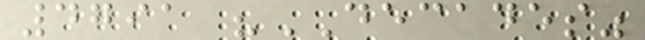4791 "DECADES"
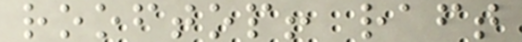rooftop! raft
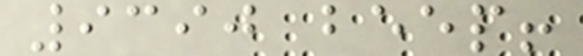9390 beep!
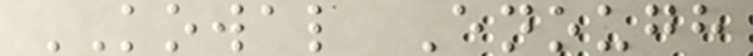KOWAL Enough
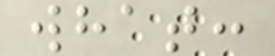what:
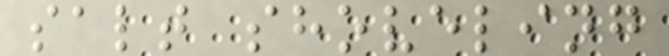salt shoveling
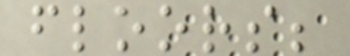floors;
